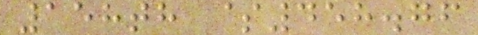158th $458.76
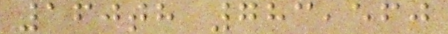160th 783,560
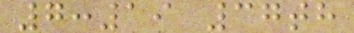7:19 37th
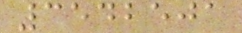3542501
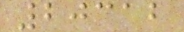20312
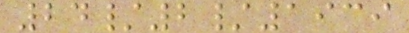24/2/1939
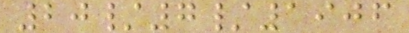20/7/1906
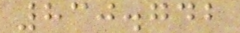830.742
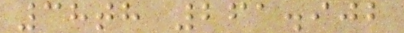38th 261.902
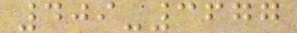409-3677
